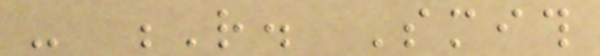- R. Smith
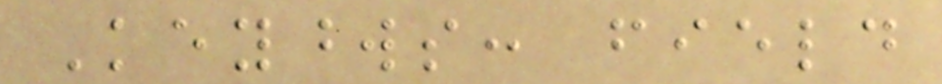Keywords: field
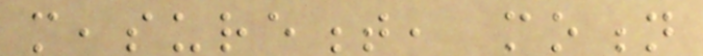measurement, motion
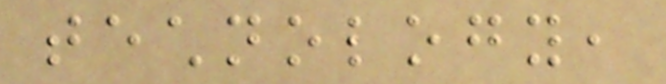technology,
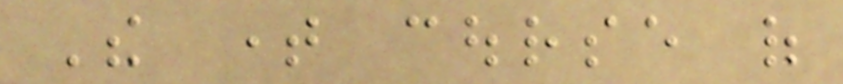The time course of
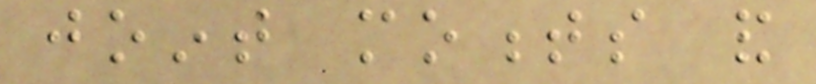joint moments and
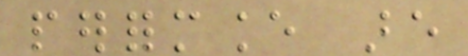performance are
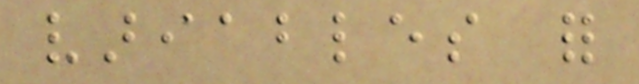variables for
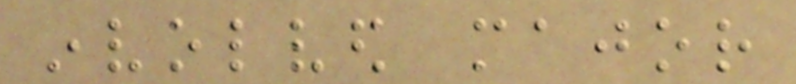involved major
